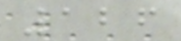126
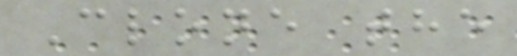Clone the
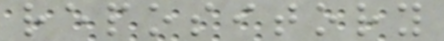repository
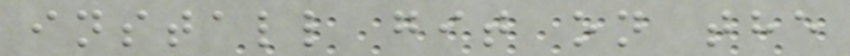install git on the
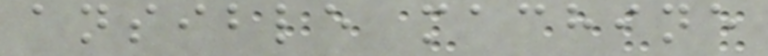ansible machine
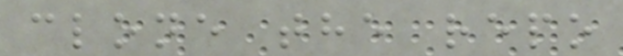clone the repo
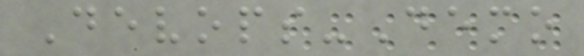Devops-Demo
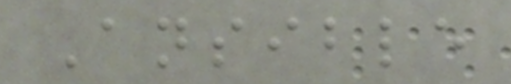Ansible
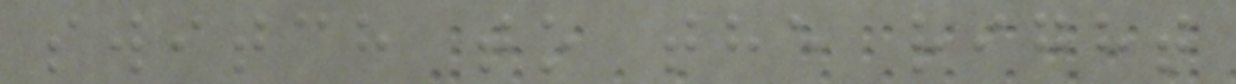switch to the right
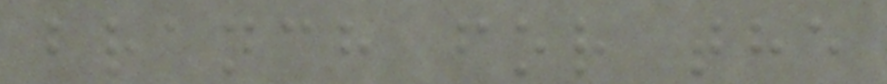branch for the
